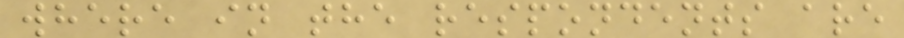where in the respondents are
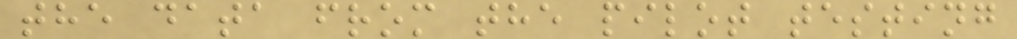the data from the pilot testing
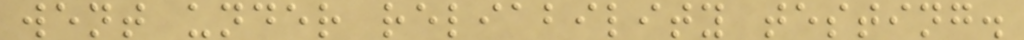went under reliability testing.
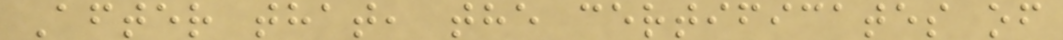After that, the certificates of
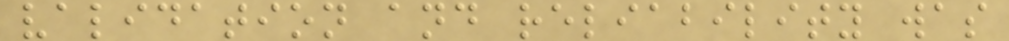validation and reliability was
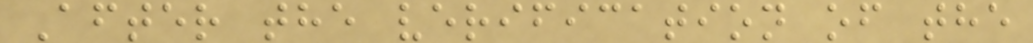After the verification of the
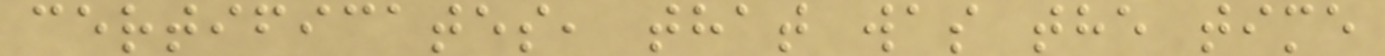certificates, that was the time
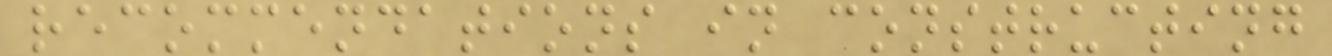recommendations in constructing
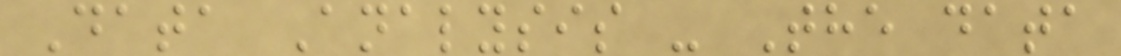Data Analysis - The data
